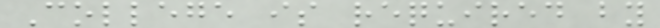College is required by
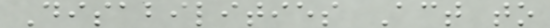Disabilities Act to
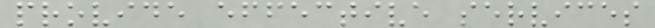provide effective services
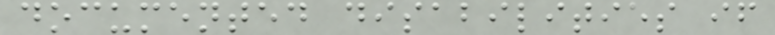documented disabilities if
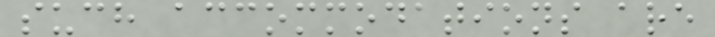such accommodations are
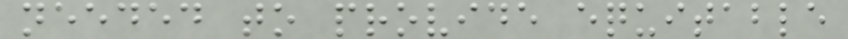needed to provide equitable
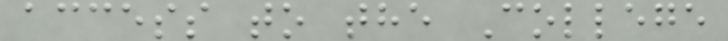access to the College
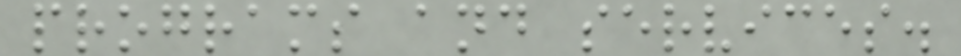programs and services.
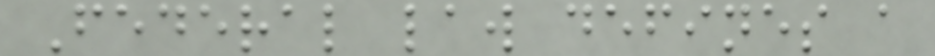Federal law defines a
